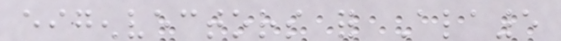eigenvectors for Ala5
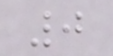0
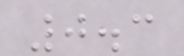0.3
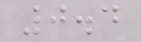0.4
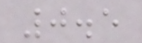0.5
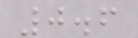0.6
